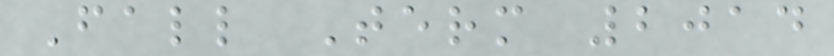Fall Term 2014
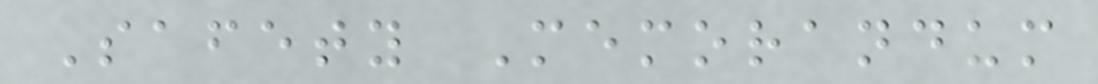Safety Memorandum
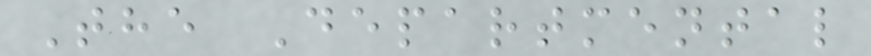The Departmental
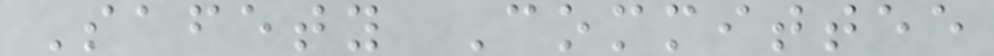Safety Committee
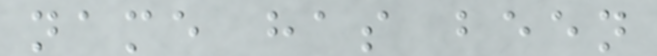name has been
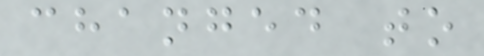changed to
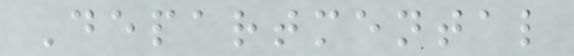Departmental
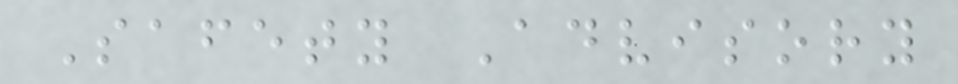Safety Advisory
